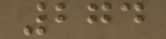274
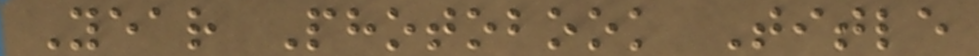Year Photobook Title
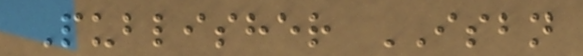Publisher ISBN
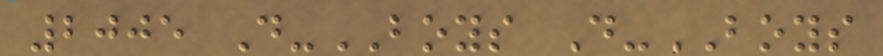2005 D-BOYS D-BOYS
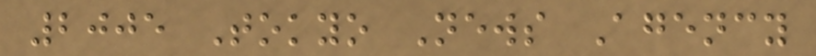2005 Tokyo News Agency
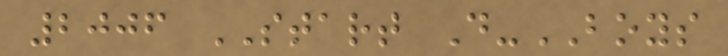2006 START D-BOYS
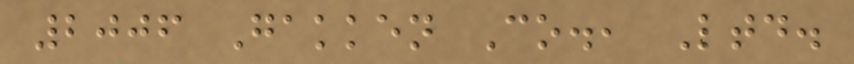2006 Gakken Co., Ltd.
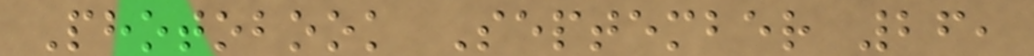Photobook September 26,
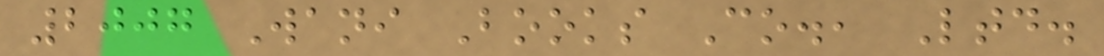2007 Wani Books Co., Ltd.
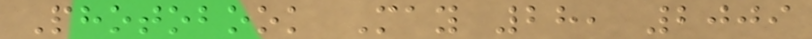Photobook May 28, 2009
